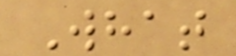What
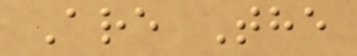Are The
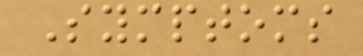Symptoms
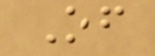Of
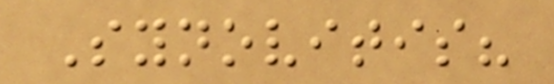Synovitis?
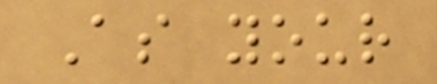As your
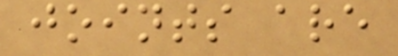joints are
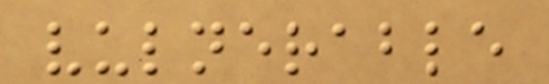vulnerable
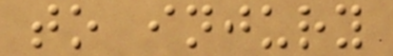to injury
